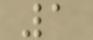1
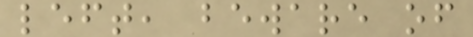left, beware of
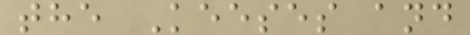the Keeses and
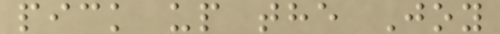pick up the Joy
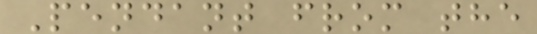Pendant from the
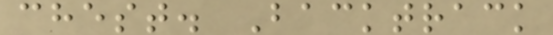chest. Backtrack
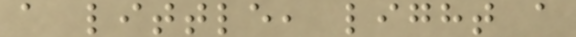a little, light a
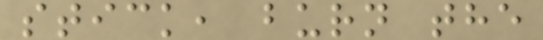stick, burn the
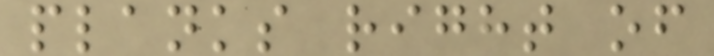planks right of
